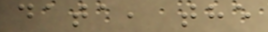data, the
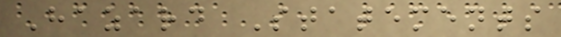Hazard Statements
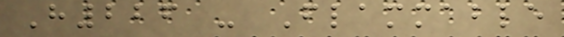H226 - Flammable
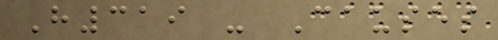H319 - Causes
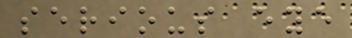serious eye
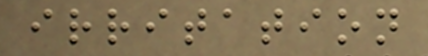irritation
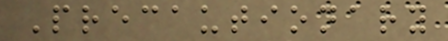Precautionary
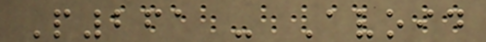P261 - Avoid
